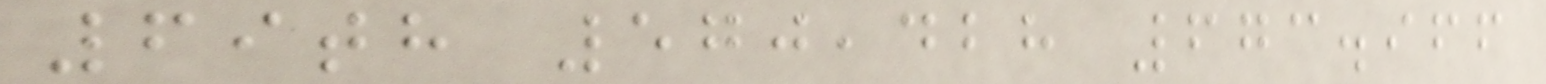69th 570,428 673.966
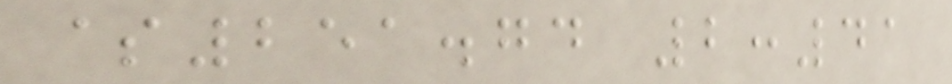$251.74 2:41
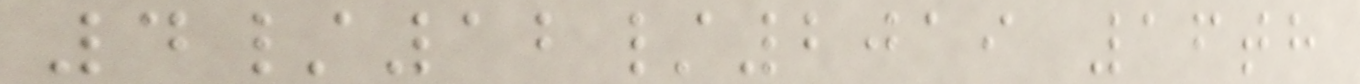4/12/2019 16th
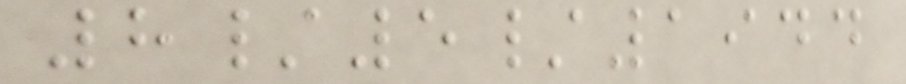8/5/1944
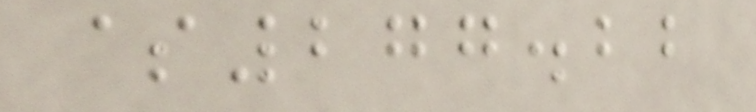$277.22
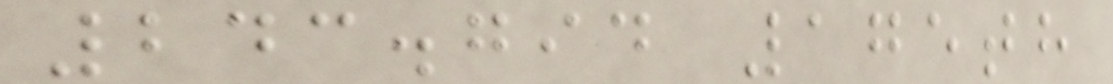243.794 175th
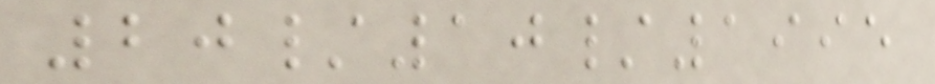20/10/1995
